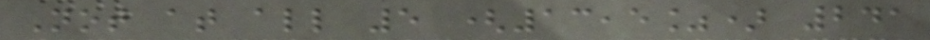Not at all 5 (13,5%) 241
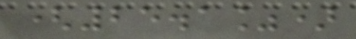(25.1%)
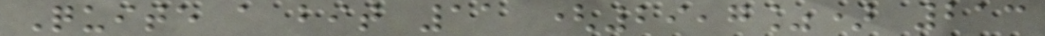Quite a bit 11 (29,7%) 213
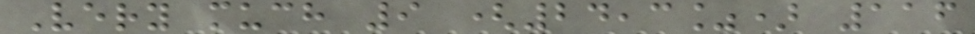Very much 9 (24,3%) 116
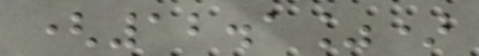(12.1%)
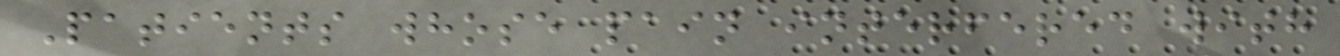Patients whose pain interfered with
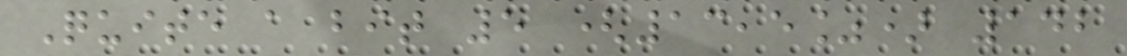Quite a bit 5 (13,5%) 142
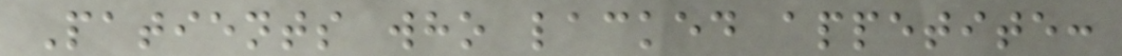Patients who lacked appetite:
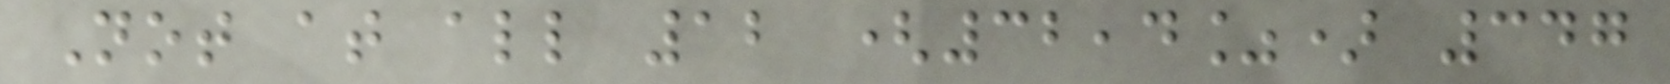Not at all 12 (32,4%) 347
